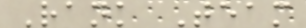Rank Team
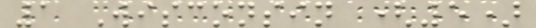1 Wisconsin (5)
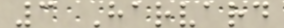3 Harvard
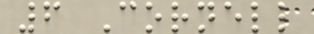6 Cornell
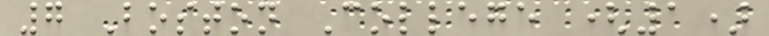7 Boston College (1)
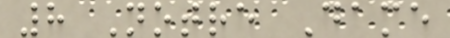8 Notre Dame
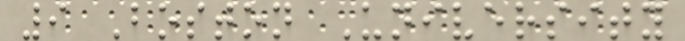9 Boston University
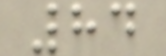84
